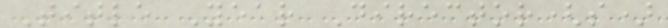Title Year Director(s)
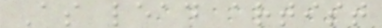As lead artist
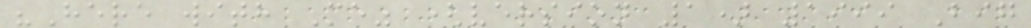"Here with Me" (version 1) 1999 Big
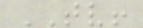TV!
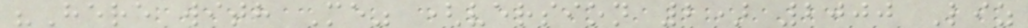"Here with Me" (version 2) 2000 Liz
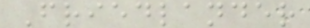Friedlander
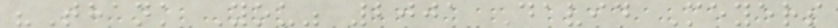"Thank You" 2001 David Meyers
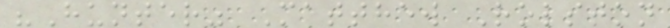"Hunter" Matthew Rolston
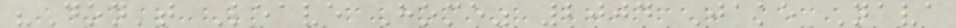"Don't Leave Home" 2004 Jake Nava
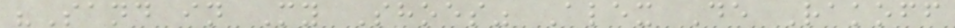"Sand in My Shoes" Alex De Rakoff
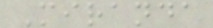Miranda
